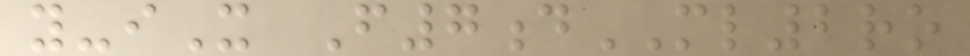y-iX F7dML2ro
